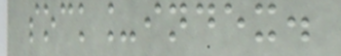sock_index.
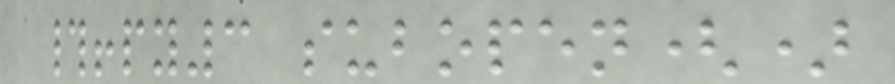#!py3 subopen()
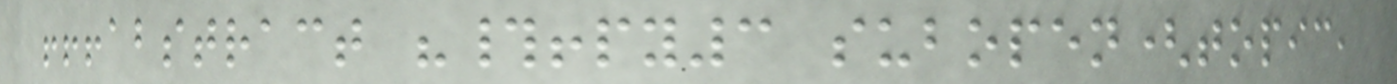!!!abstract "#!py3 subopen(topic,
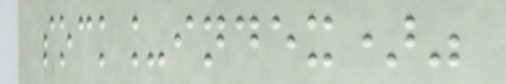sock_index)"
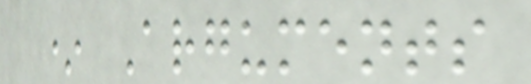* Arguments
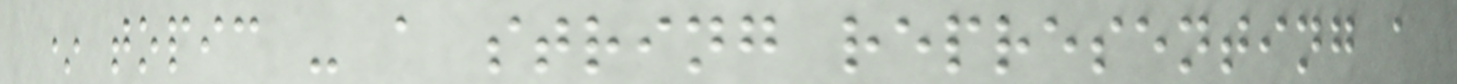* topic - a string representing a
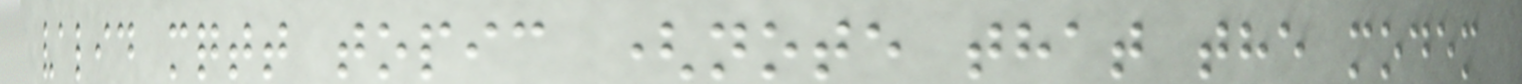valid mqtt topic (note that the modem
